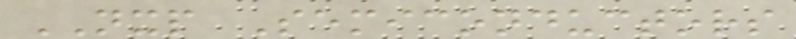NXP Semiconductors
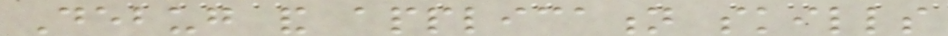Debug and application skills
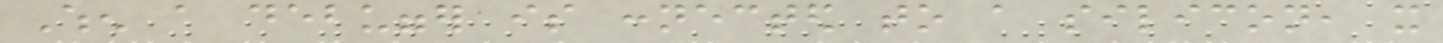When a debugger is connected to a silicon, it
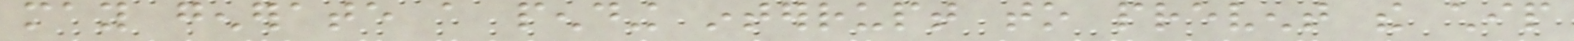may generate a pending interrupt to prevent the chip
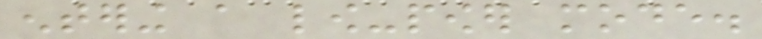entering a low-power mode.
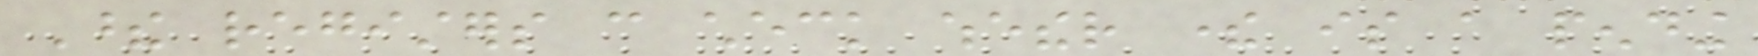These registers can check whether there is a pending
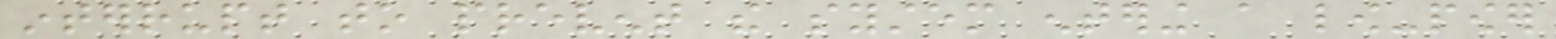interrupt to prevent the system entering a low-power
